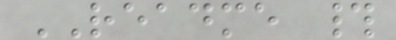README #
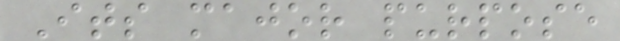Its major purpose
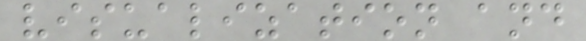visualization and
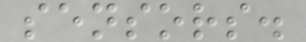sensors.
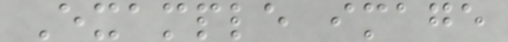Example image
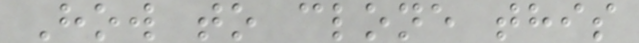How to clone this
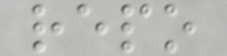repo
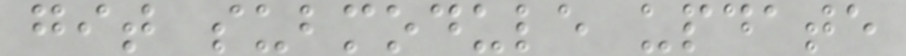git submodule update
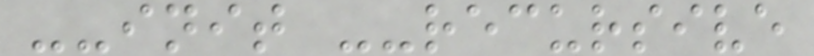--init --recursive
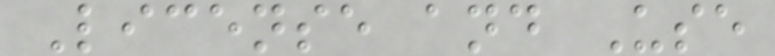License and Use
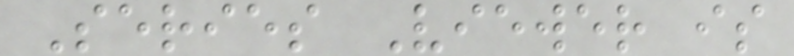Series Viewer is
